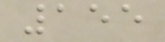155
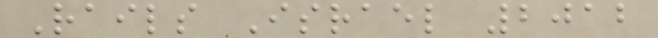Rails Israel 2012
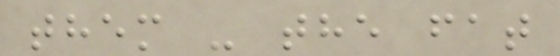them - the fat
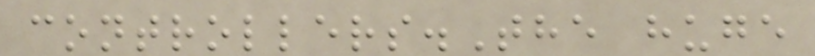controllers.The huge
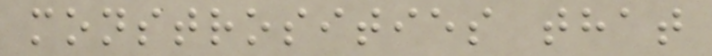monstrosities that
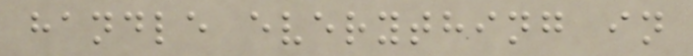handle everything in
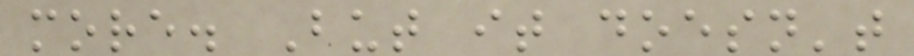more. But it doesn't
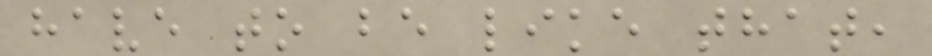have to be like that,
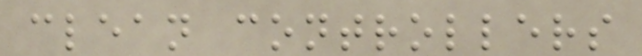clean controllers
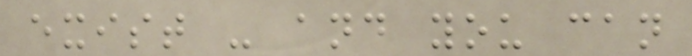exist - and you can
